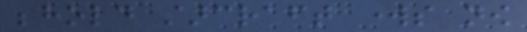behold starcraft works now
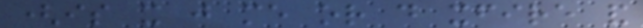(is it just me or do xfire and
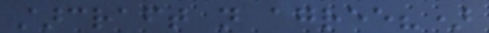starcraft not agree?)
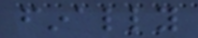finally
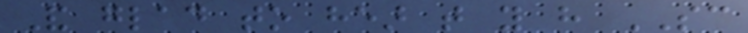And glad to hear that you have SC
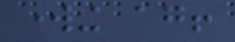working again!
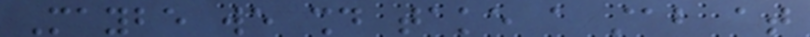Maybe we should take a stab at
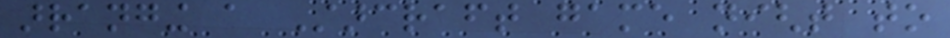arranging a Starcraft game night to
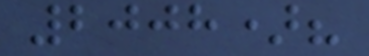2008)?
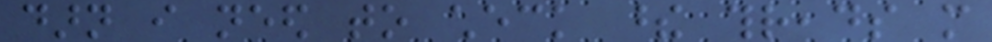darn i need to check these threads more
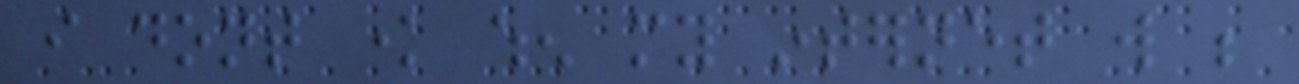i dont know when my internet will be
